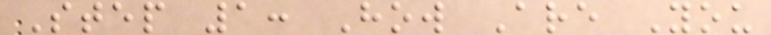Step 1: How Are You
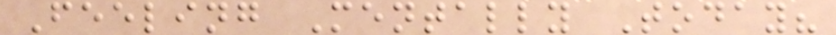Feeling Mentally Today?
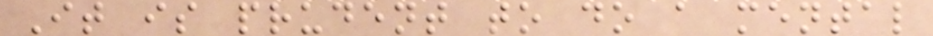It is prudent to do a mental
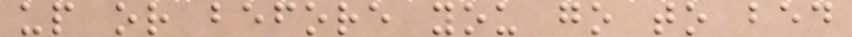up or before you go to bed
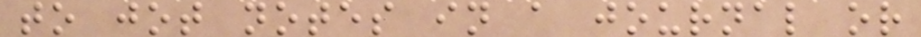to jot notes in a journal or
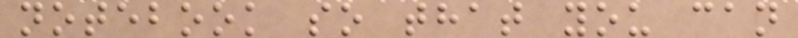notebook so that you can
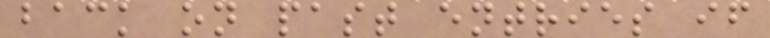back on past entries if
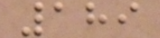189
